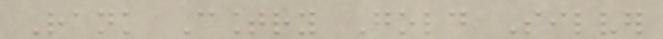Rank Country Gold Silver
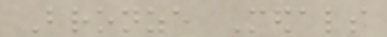Bronze Medals
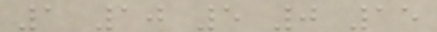1 10 5 0 15
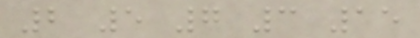2 5 7 3 15
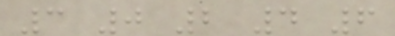3 0 2 4 6
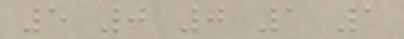5 0 0 1 1
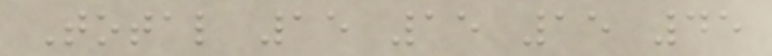Total 15 15 15 45
